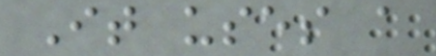It uses a
